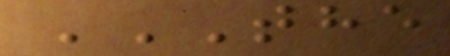THE
